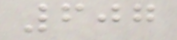607
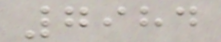7984
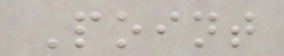Point
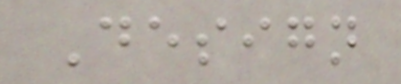Design
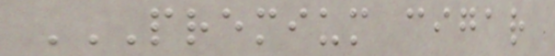PREMIUM CIGAR
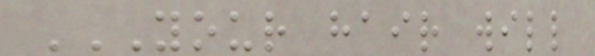YOUR HAIR WILL
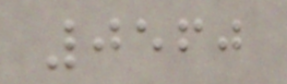0560
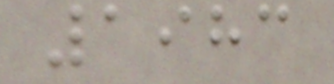1983
